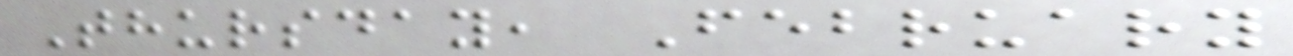Thursday, February
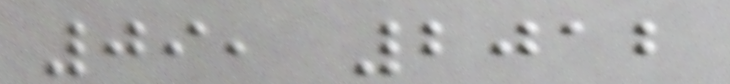09, 2012
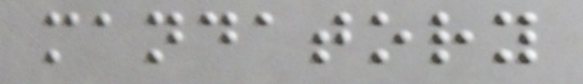mandatory
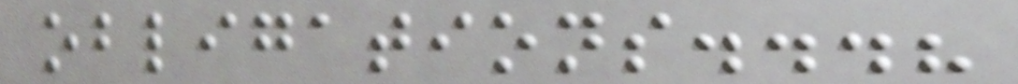obligations...?
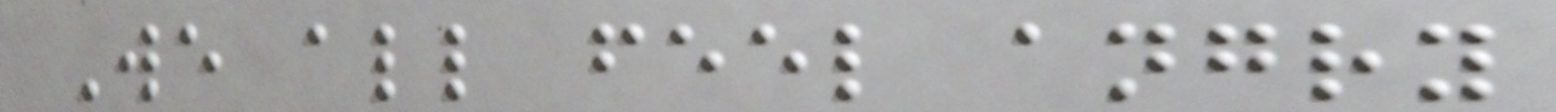We all feel angry
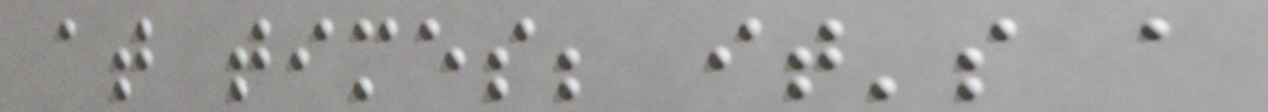at times; it's a
